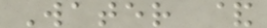Water &
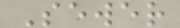Sewer
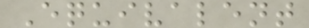Equivalent
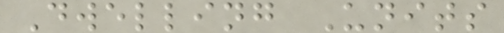Dwelling Units
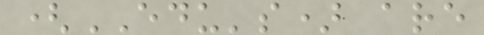(EDU's) are
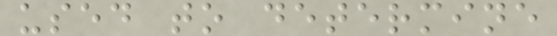used to determine
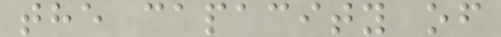the capacity of
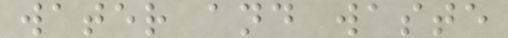water and waste
